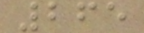265
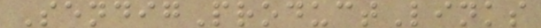SendigProductLinks
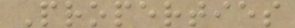Properties
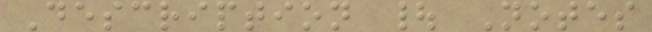Description | Notes
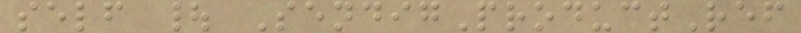self | SendigProductRef
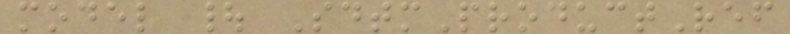model | SdtmProductRef
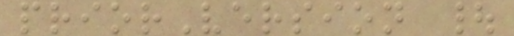priorVersion |
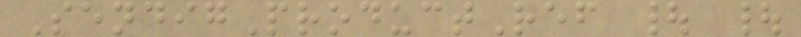SendigProductRef | |
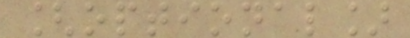[optional]
